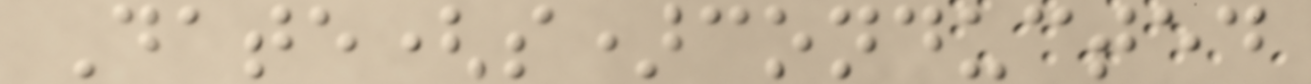Date(s)conducted
